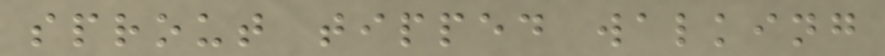sprout tipped walking
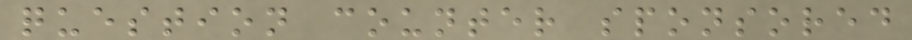question counter sponsored
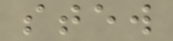stew
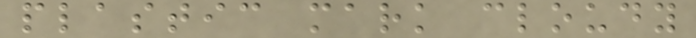plastic mark cloudy
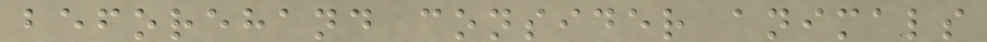beforehand consider animals
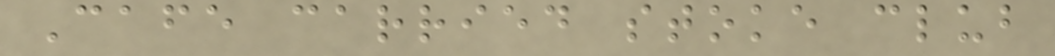Cafe carried stoke club
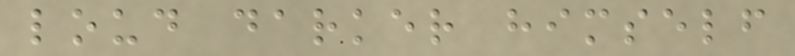loud darker himself
